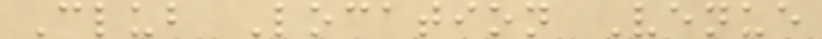Club Location Venue
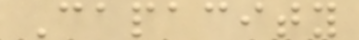Capacity
